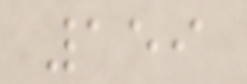159
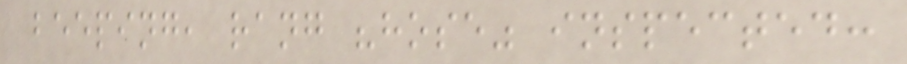beeping, rang "hose" inspected:
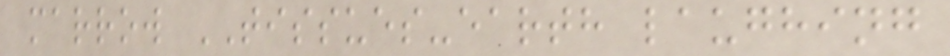marrow TISSUES-earth laughing
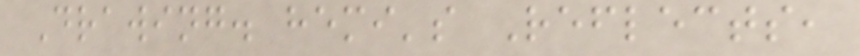Drawing. hemi's Reflects,
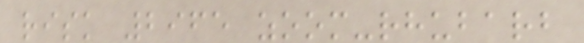risk 2965 zoom-rhubarb
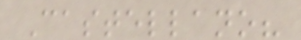Castellano?
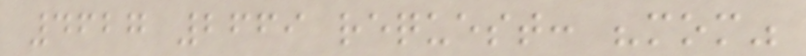4627 2669 request: "mom"
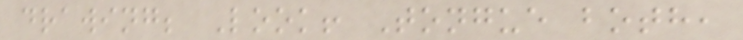drawing; Look! Tongue both,
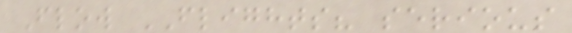Flow FLIGHTS? serious
